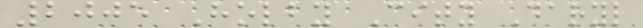2005 Holby City Daryl
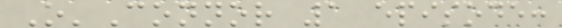O'Connor 1 episode:
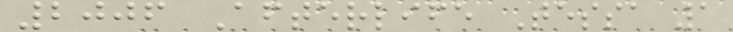2006 Afterlife Tessa 1
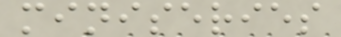miniseries
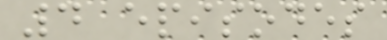4 episodes
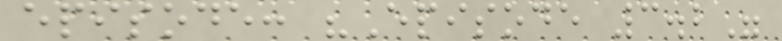episode: "Episode 3.2"
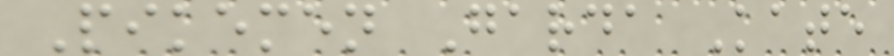Pikemen Garda Kate
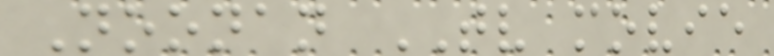Noonan TV movie
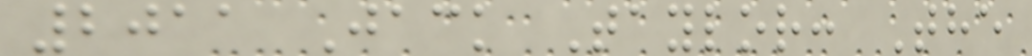2011 Jack Taylor: The
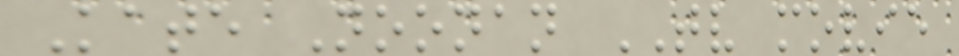Kate Noonan TV movie
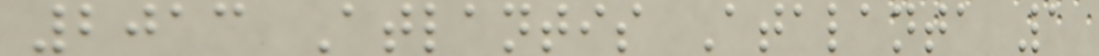2013 Atlantis Atalanta 1
